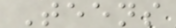Teens
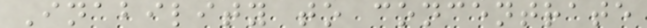Inability to concentrate
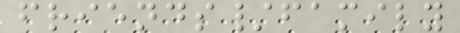friends/family
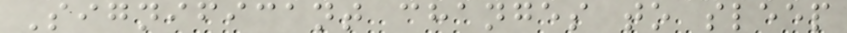Significant changes to sleep
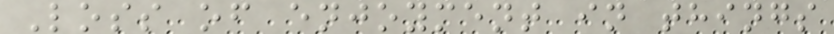Loss of enjoyment in things
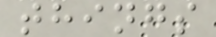things
